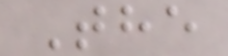The
